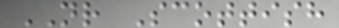NR Scottish
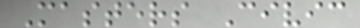Masters Civic
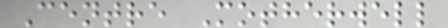Centre Motherwell
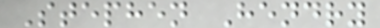Stephen Hendry
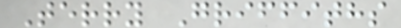Terry Griffiths
